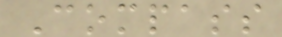Compass
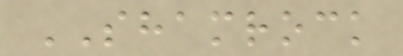SHAMROCK
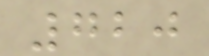720
